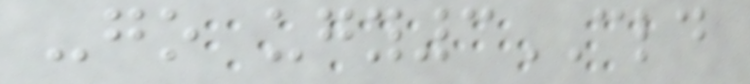-go ugy3CLD
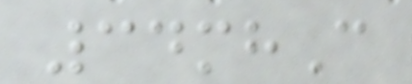34mhC
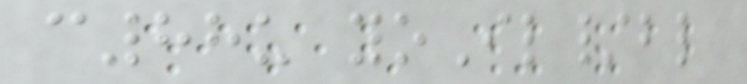c88u yoIl/bl
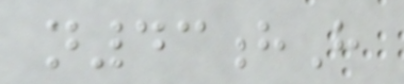n43hH
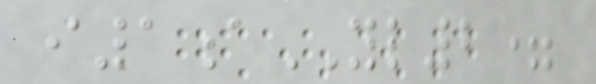i1aYL2=
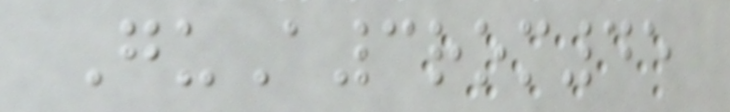GuA3rom45
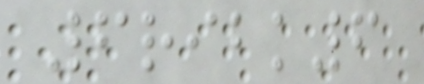6ribk6
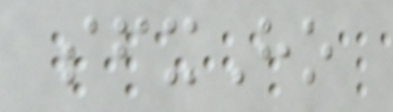sfxHo
